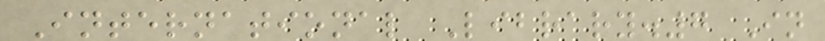International Library.7 In
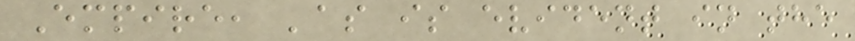Empire, 'as is evident in the
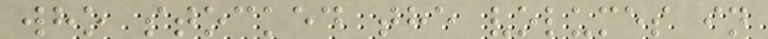who stocked the volumes in
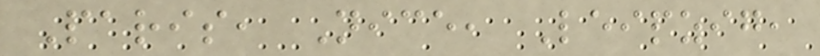Paris, Nice, Leipzig,
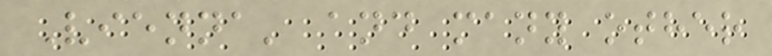Vienna' and many other
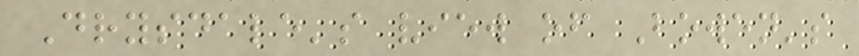Drysdale's view of Bowen's
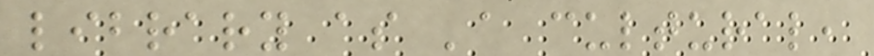library as 'a cultural,
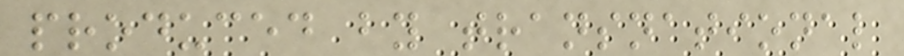produced by transnational
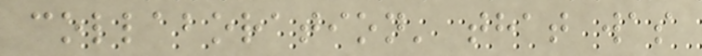collaboration' that was
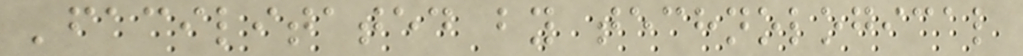'facilitated by technological
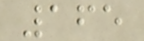165
